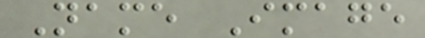Name Image
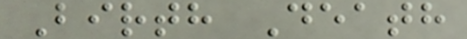Birth Death
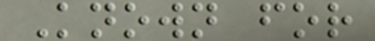Known for
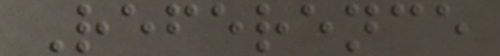Reference
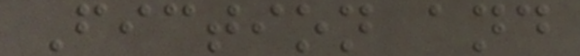Fiction and
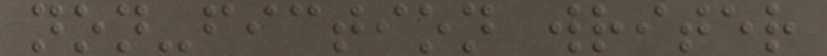non-fiction writer
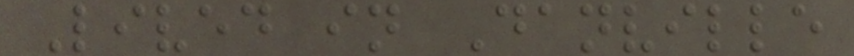Lived in Danville
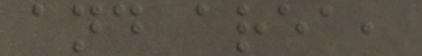and area,
